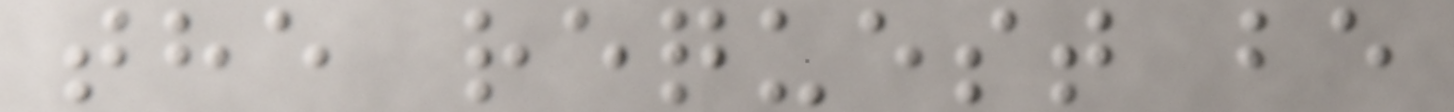the request be
